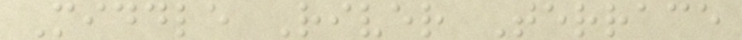Middle River Terrace
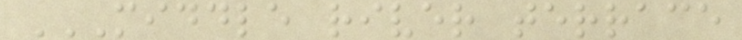MIDDLE RIVER TERRACE
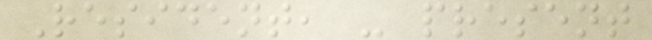Resident, - present
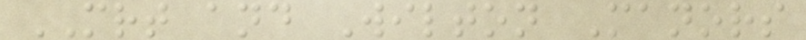MRT and Wilton Manors
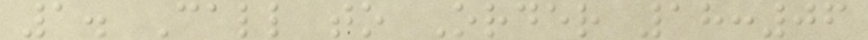1. Call to Order 18:06
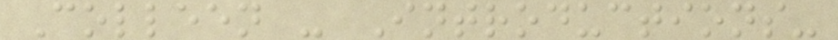Colleen - Introductions-
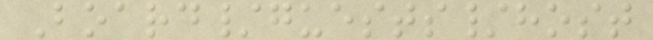Board/guests/host
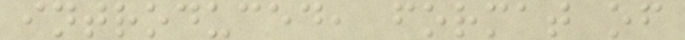introduced, format of
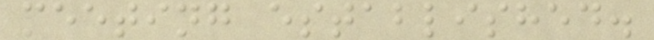meeting established.
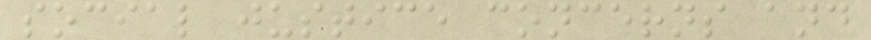social justice concerns and
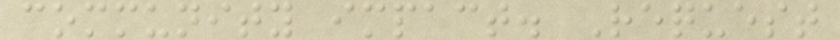community impact. Request
